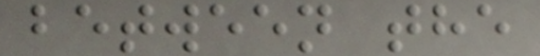between the
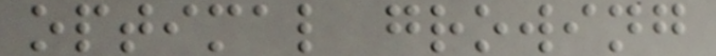optimal growing
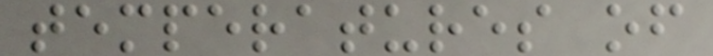temperatures of
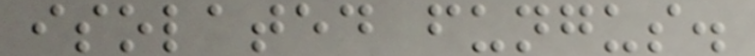isolated fungus.
